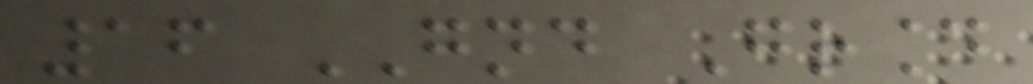16 GND Ground
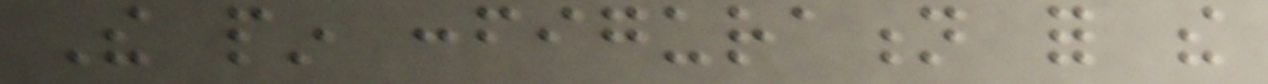The pin configuration for the
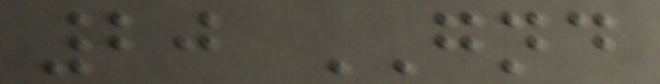20 GND
